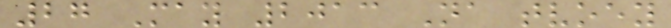27 May 2013 Na tvoey
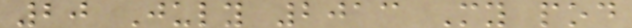20 July 2013 My pod
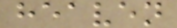heaven
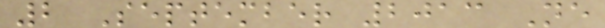2 September 2013 Ne
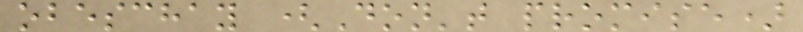obeschay (Don't promise)
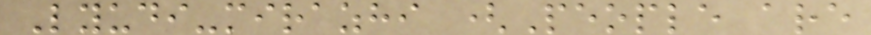Lyudi-mirazhi (People are
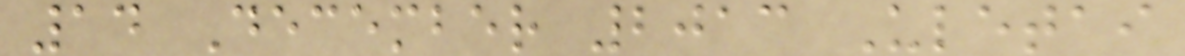14 December 2013 Uletai
